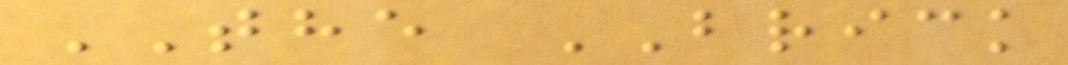THE BRICK
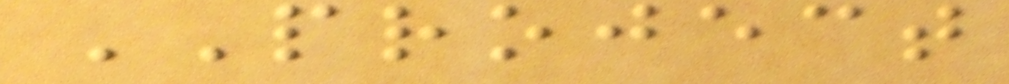PROJECT
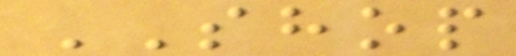SHOP
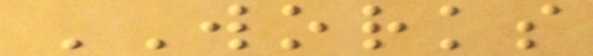WORKS
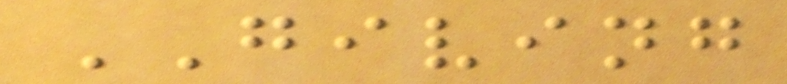GIVING
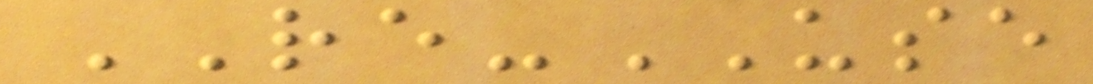RE-USE
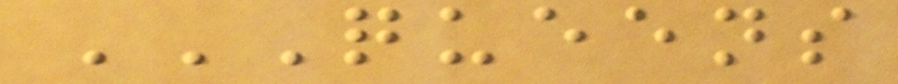QUEENS
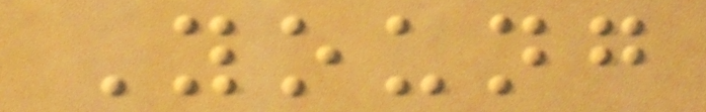Young
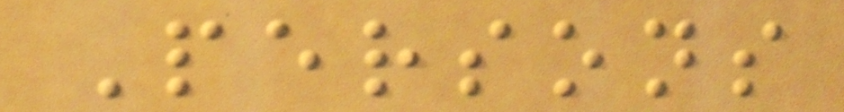Persons
